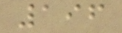196
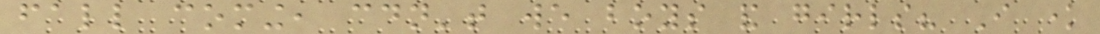fall coming, couldn't we boys and girls? I know
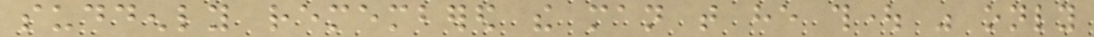suddenly remembered the man that he thought was only
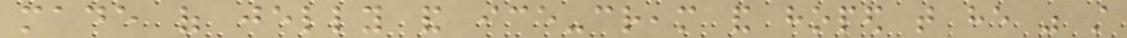made of jelly and ice-cream and hoped that he was still
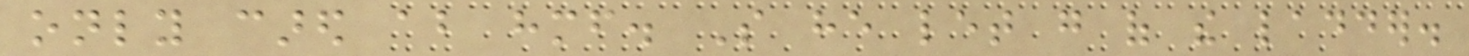only cared about himself. So he let go of the ladder.
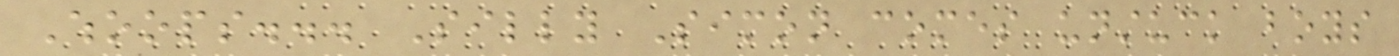Whoops... Silly Simon comes unstuck boys
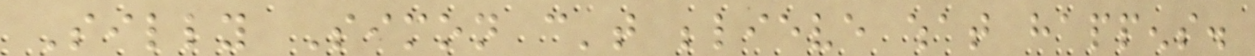Silly Simon can't believe what happens.
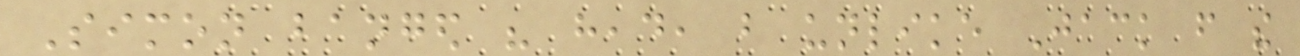Simon banged his head, but unlike Jack from the
